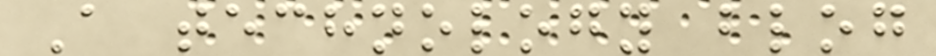A technology blog
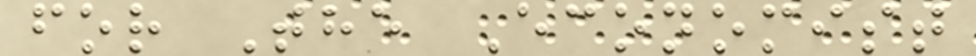for The Economist
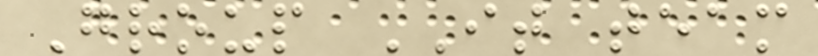Group IT team
